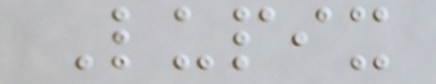Lupix
